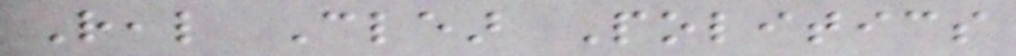Real Clear Politics
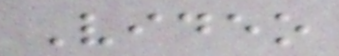Video
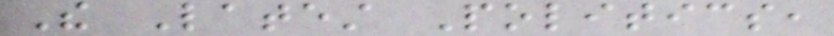The Latest Politics,
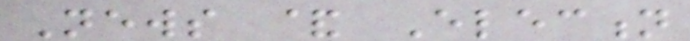News & Election
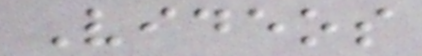Videos
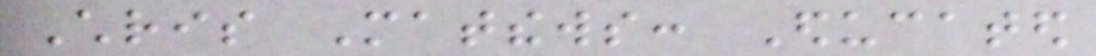Chris Matthews: Educated
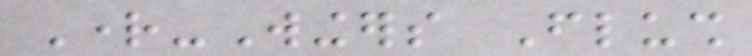Right-Wingers Flush
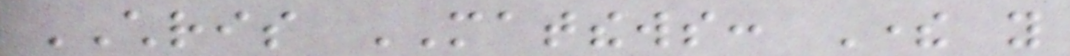CHRIS MATTHEWS: There you
